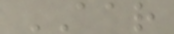AAR
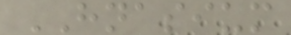HNASIUM
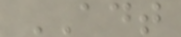ADT
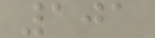101
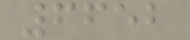6652
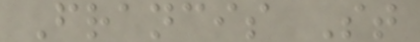Francis St
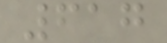617
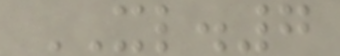XL.7
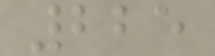225
